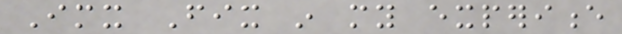Imx Fix in my experience
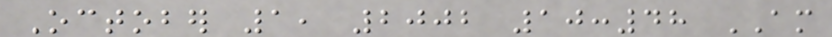October 1, 2002 10:48 AM
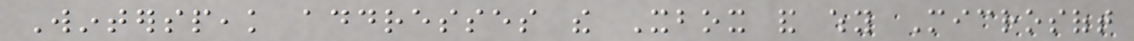Winterspeak addresses the Xbox and why Microsoft
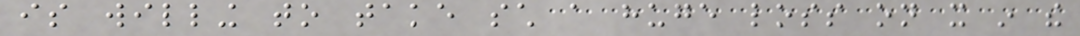is willing to take such a huge loss on it in the
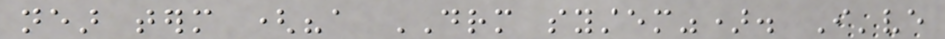near term ("a DRM system"). I've
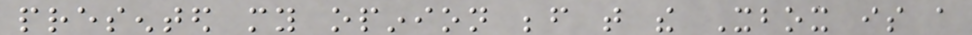presented my opinion before that the Xbox is a
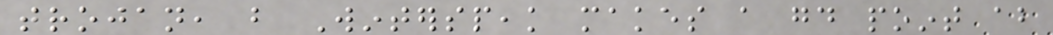trojan, but Winterspeak makes a good point about
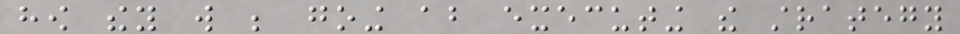how they will be going about executing the strategy
